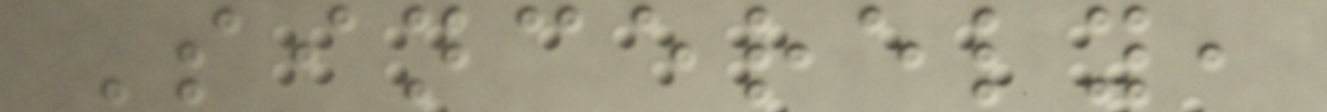Sincerely,
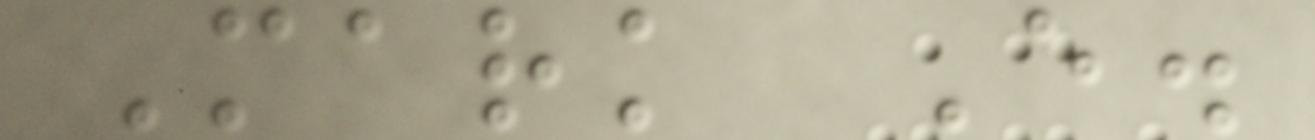Mark E.
